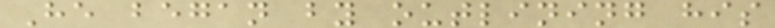He began by outlining his
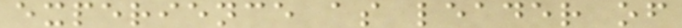experience as leader of
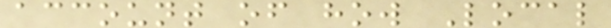account of how Local
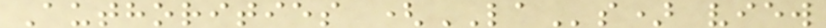Authorities (LAs) view
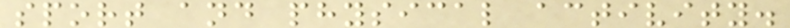sport and physical activity.
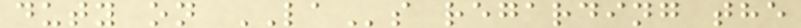duty on LAs regarding the
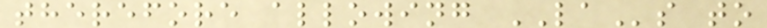therefore allowing LAs to
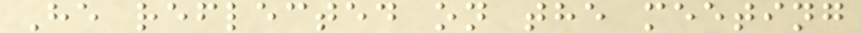He reflected on the meeting
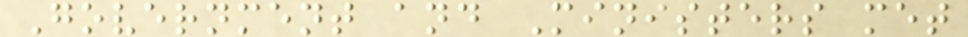Government and Ministers met
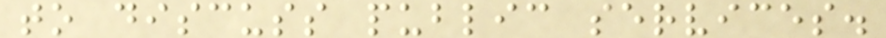to discuss public services.
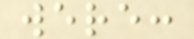were:
